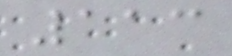113
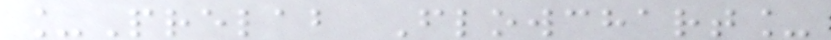_Prelab Flowchart_
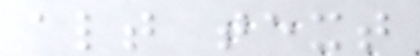alt text
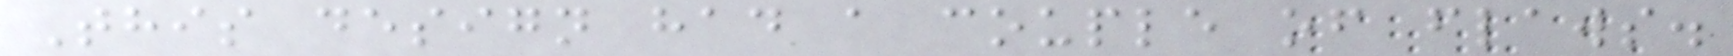This design had a couple of flaws.
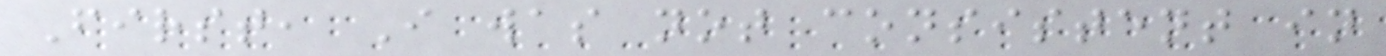First, I was not consistent in
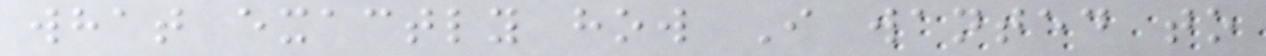what exactly how I wanted to
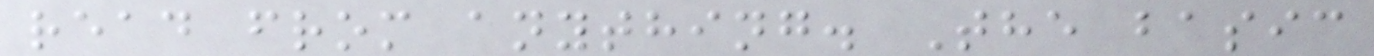read from anything. The basic
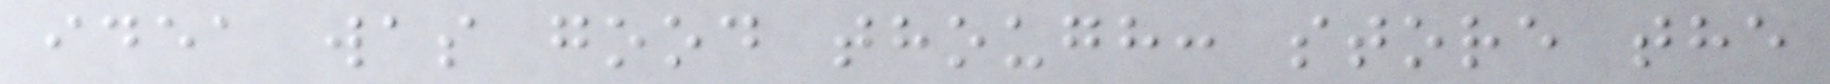idea was good though: store the
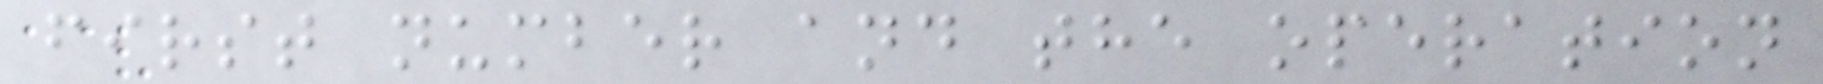first number and the operation
